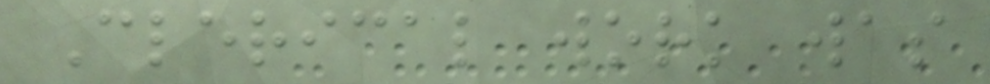Clerical work was
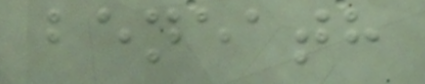beneath
